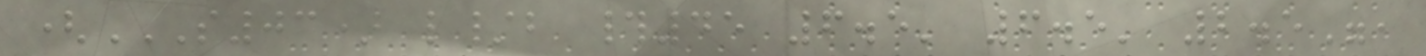(S03) L/B #45 6.5' 6.5' 2.5",
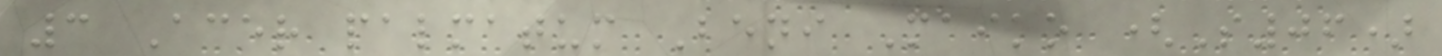3 Acer palmatum Beni Maiko (S06)
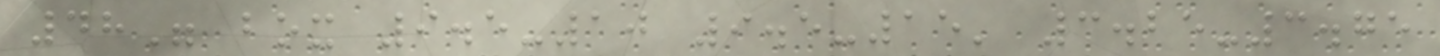48" box 9.5-10 9.5-15' 3.25-3.75
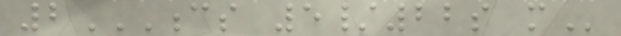2CS 5/22S M
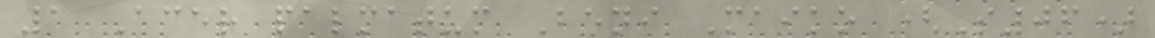1 Acer palmatum Beni Maiko (S06)
